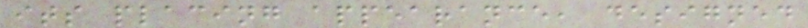its placing appearance, designed
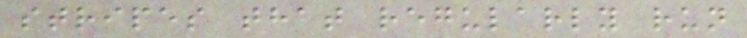stripes that regularly run
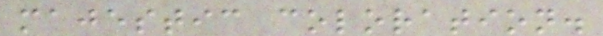majestic coloration.
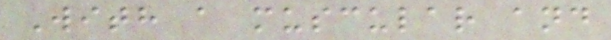With a muscular and
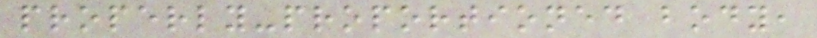properly-proportioned body,
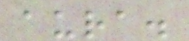aura.
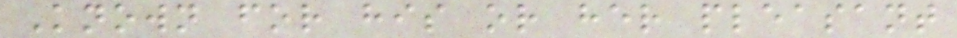Known for his or her pleasant
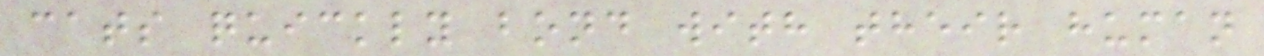cats quickly bond with their human
